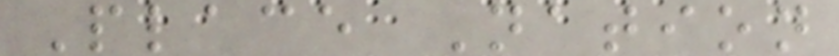Place Nation
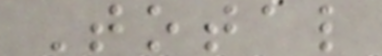Total
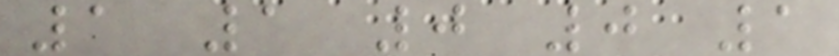1 1 0 0 1
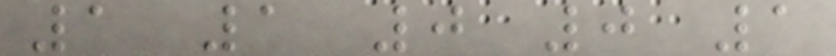1 1 0 0 1
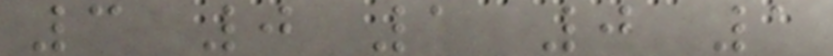3 0 1 0 1
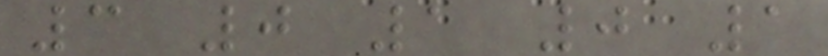3 0 1 0 1
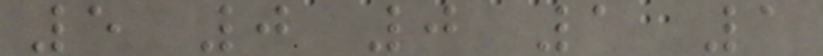5 0 0 1 1
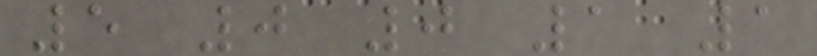5 0 0 1 1
